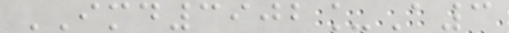IMD3902_A3
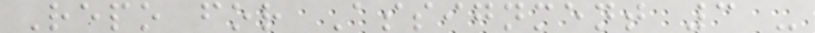Repo for Assignment 3 -
